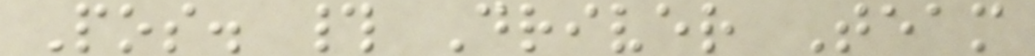Pos. # Driver Team
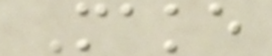Make
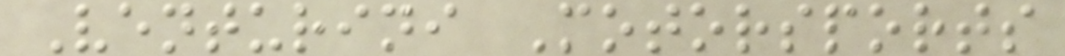Venturini Motorsports
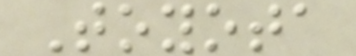Toyota
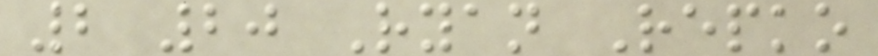2 20 Ryan Repko
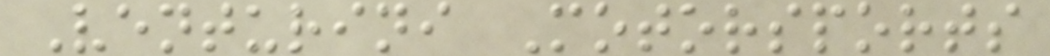Venturini Motorsports
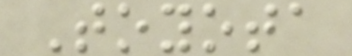Toyota
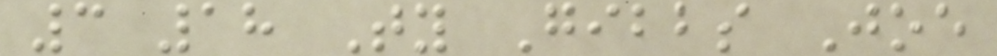3 18 Ty Gibbs Joe
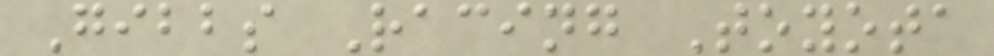Gibbs Racing Toyota
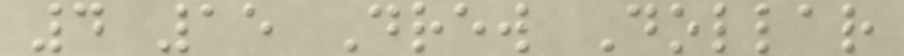4 15 Drew Dollar
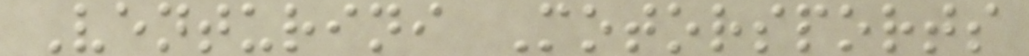Venturini Motorsports
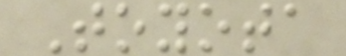Toyota
